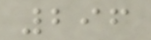296
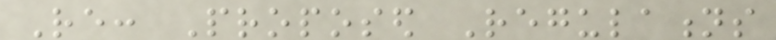Re: Proposed Regulations
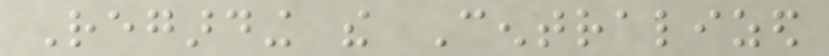Regarding the Centralized
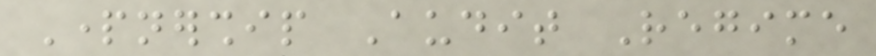Partnership Audit Regime
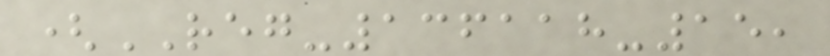(REG-136118-15,
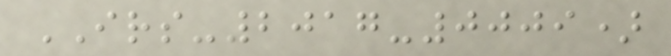IRS-2017-0009)
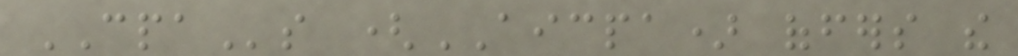CPAs (AICPA) offers the
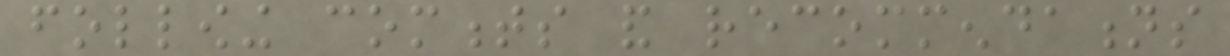following comments and recommendations
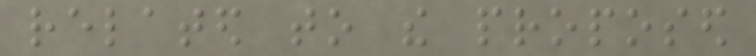related to the proposed
